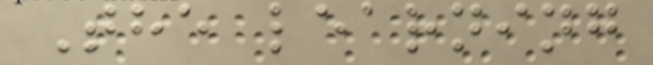The learning
